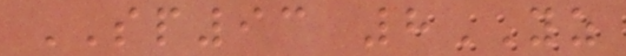SP93 8YZ
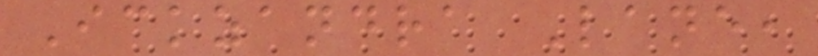Ickzandra Lane,
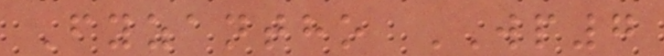Fyzantho WP7
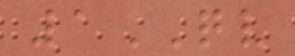1QV
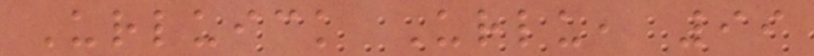Urluick Urlu, 99
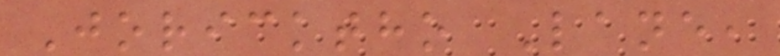Joricktho Lane,
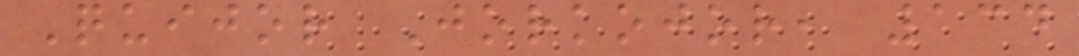Quijor Jorkojor, 134
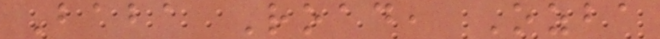Baba Road, Ozba
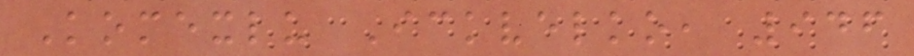Komexlu Ickvelko, 946
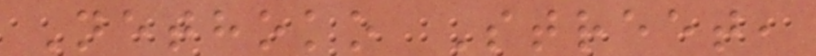Nethoko Street,
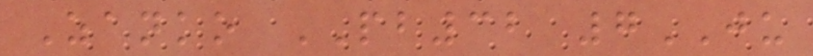Zanko PB32 7JU
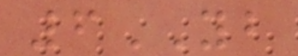6YB
